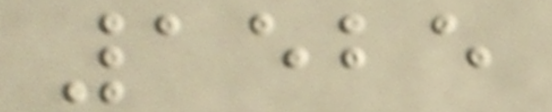1525
